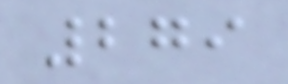279
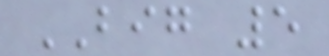BIG 5
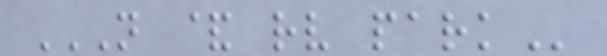N & RV PARK
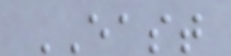EAST
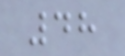48
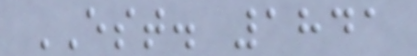EST. 1841
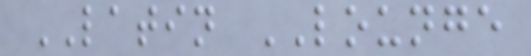LATIN LOUNGE
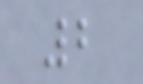2
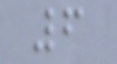6
